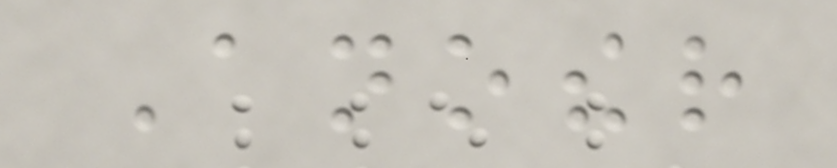Another
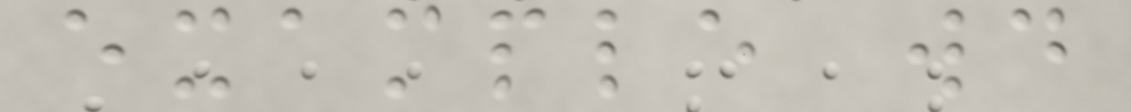example would
